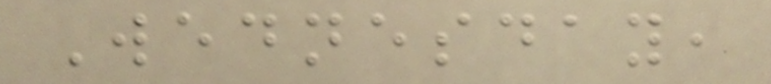Wednesday,
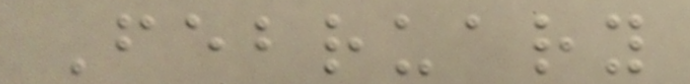February
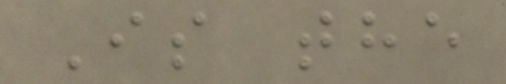Is the
